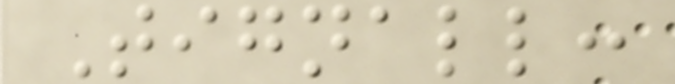Tignall:
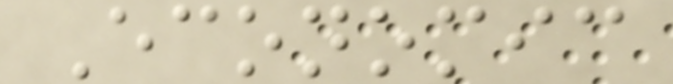Economic
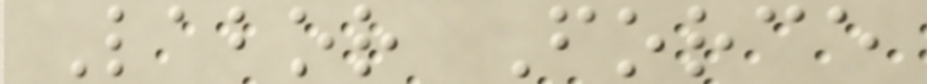Labor Force
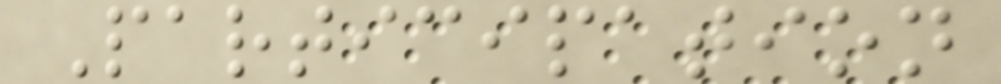Participation
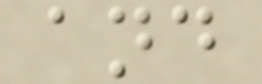and
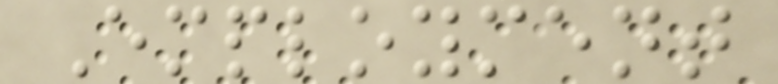Employment
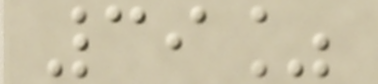39%
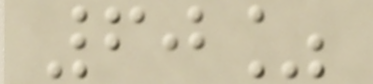60%
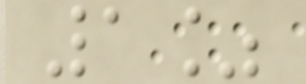1%
